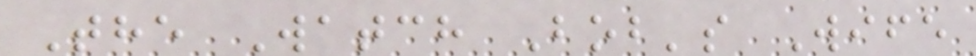The Watch Bob's Wife
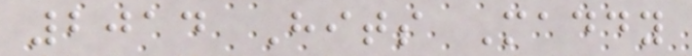2014 Hits Maddy
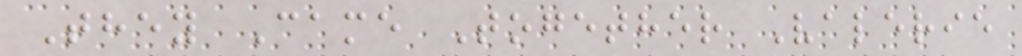They Came Together Valerie
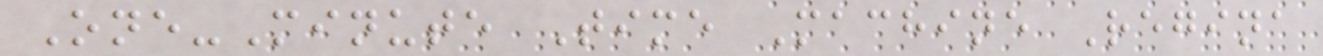One-Minute Time Machine Regina
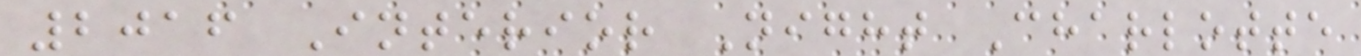2016 Interior Night Charlotte
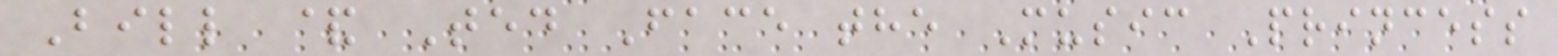Bill & Ted Face the Music Princess
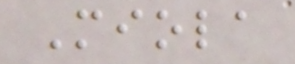Miola
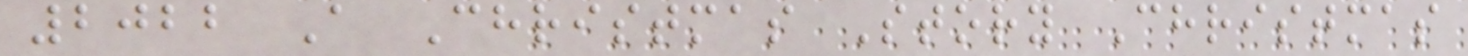2022 A Christmas Story Christmas
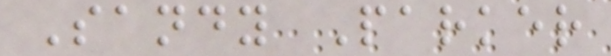Sandy Parker
